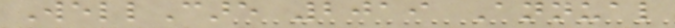WellCare 2019 Annual
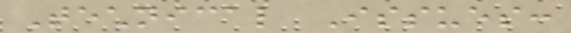Technical Issues:
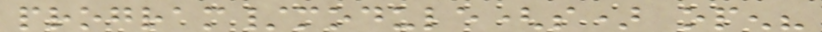program/module(s) open?
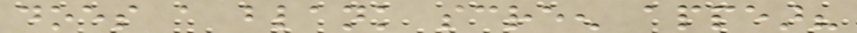does a blank screen appear?
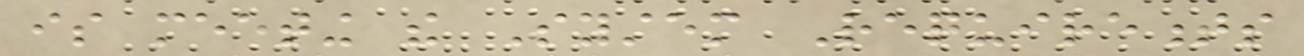is meeting the System Requirements
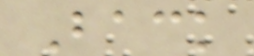Back
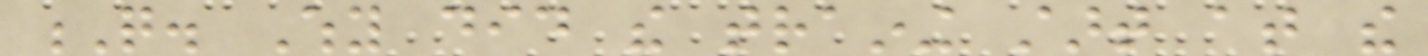Q. Why did the training start at the
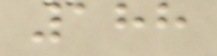188
